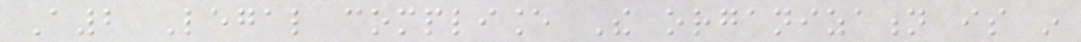A2 Legal compliance The organization is in
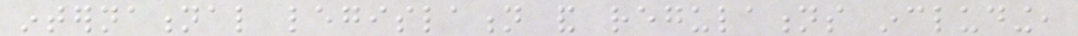international legislation and regulations including,
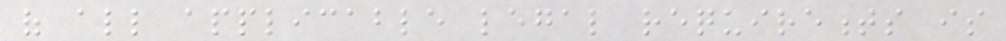of all applicable legal requirements is
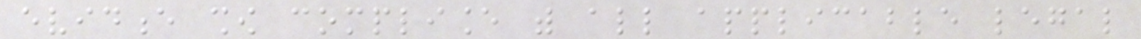evidence show compliance with all applicable legal
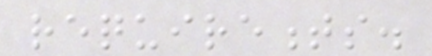requirements.
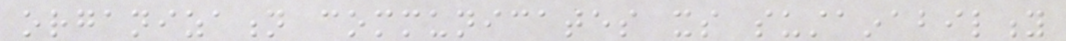organization communicates its sustainability
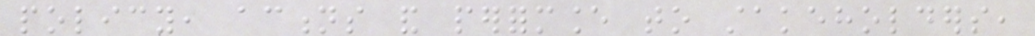policy, actions and performance to stakeholders,
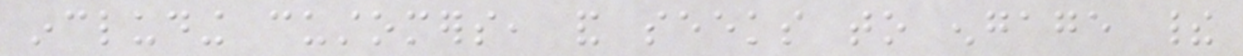including customers, and seeks to engage their
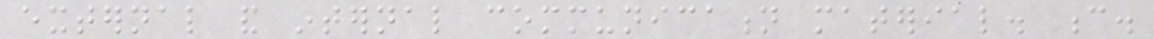external and internal communication material. c.
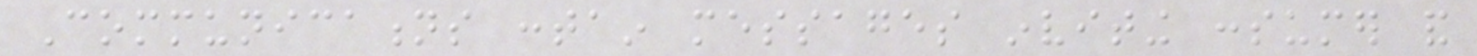Communications contain messages inviting consumer and
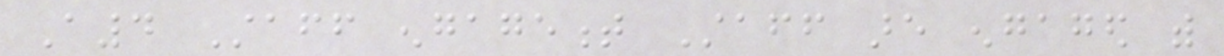A4 Staff engagement Staff are engaged with
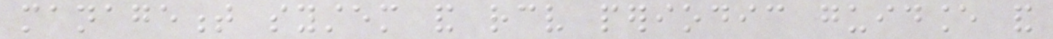management system and receive periodic guidance and
